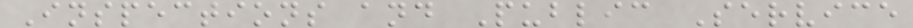Inspections and Public Service
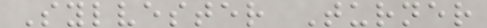Sylvester Turner
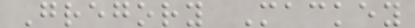Gregory Mackey
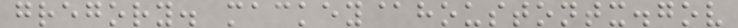gregory. mackey@houstontx.gov
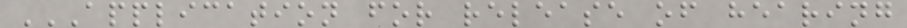APPLICATION FOR RELEASE OF HEARING
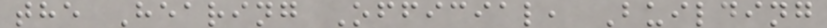the Hearing Official, Building
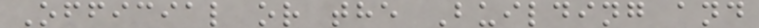Official or the Building and
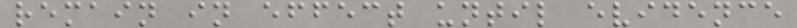remain in effect until evidence
